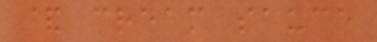& cream sauce
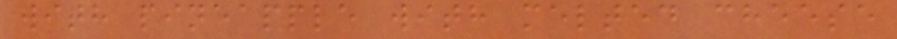with pineapple with melted cheese
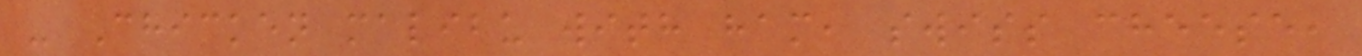- Chicken malibu with ham, swiss cheese,
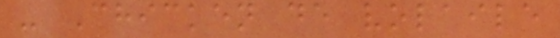- Chicken de volaile
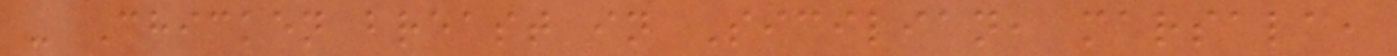- Chicken breast in Sicilian, marsala,
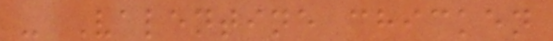- Valentine chicken
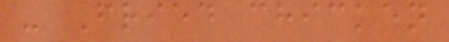- Fried chicken
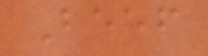Beef
